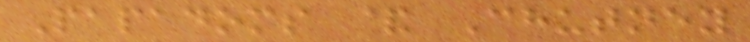Papadoms & Chutney
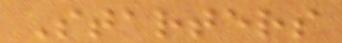Starters
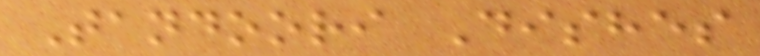Tandoori Dishes
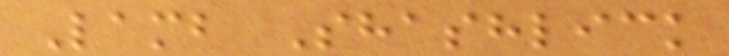Lamb Shashlick
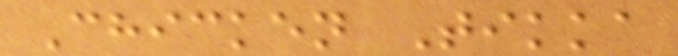Chicken Tikka
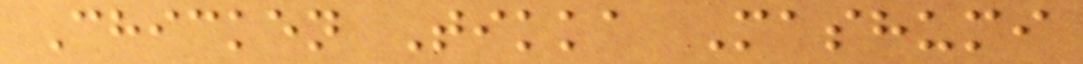Chicken Tikka Mashumi
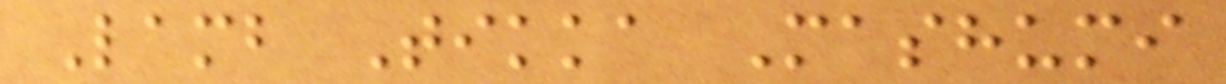Lamb Tikka Mashumi
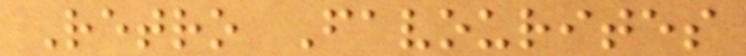Retro Favourites
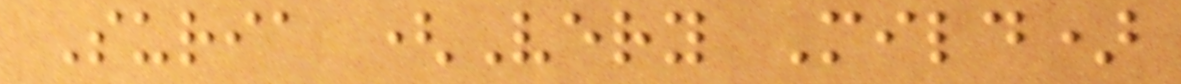Suria (Very Mild)
